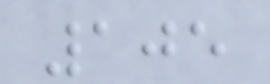105
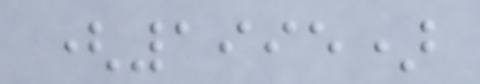(1995)
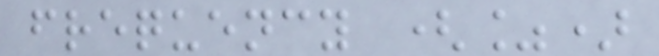frequency (%)
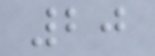20
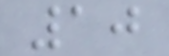10
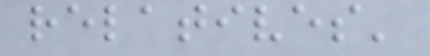relatives'
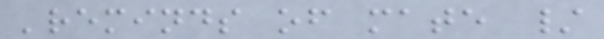'reminds of mate /
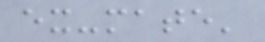ex-mate'
